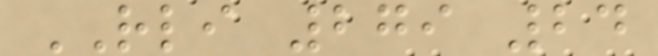RLI 279 24
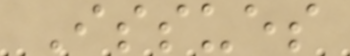Issues
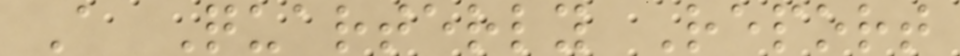A Quarterly Report
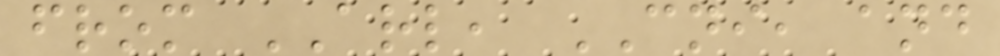from ARL, CNI, and
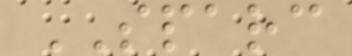SPARC
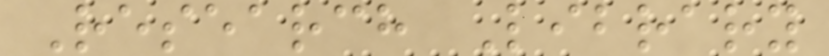Research Library
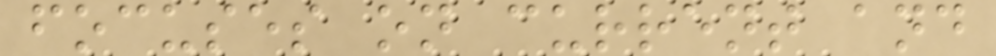focuses on current and
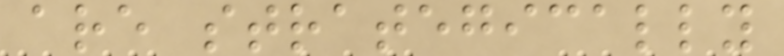are strategically
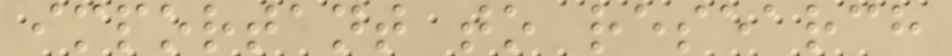important to research
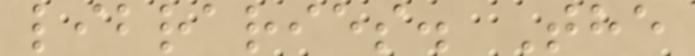libraries. The
